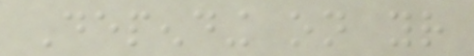Depending on your
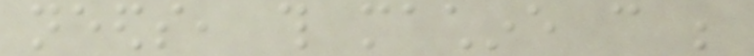needs, this machine can be
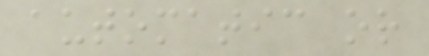automatic or
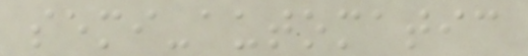semi-automatic
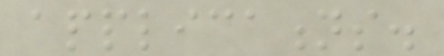applications.
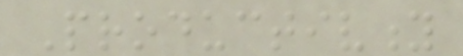Productivity
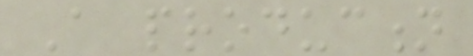A production
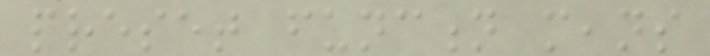preset function means
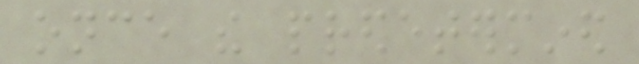once the predetermined
